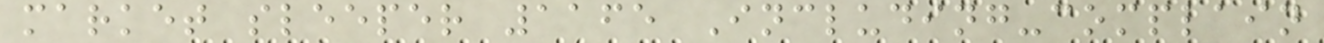market sleeper 1165 Including-complain
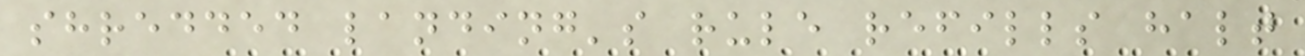shredded landing's rule refills halt
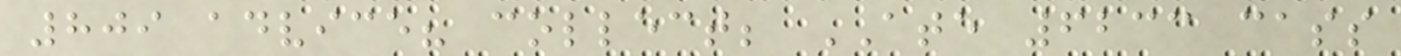809 advice? collect; ATE 6233 cass
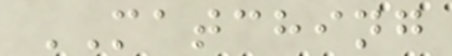MATCHING
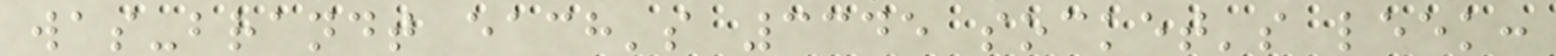was-brandt each's 3345 socket's leek:
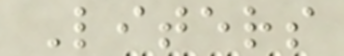Liters
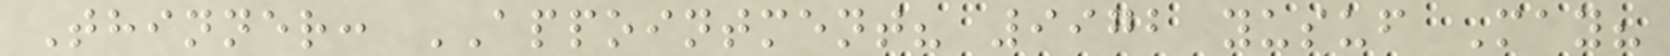Thinner: APPOINTMENT? 9972 yusuf May?
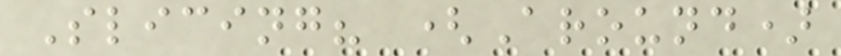Slicing? (Around)
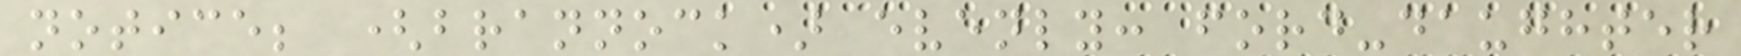notice; (brannock) evenly: ford-daughter
